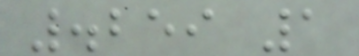.259 1
